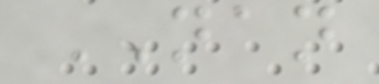NAN
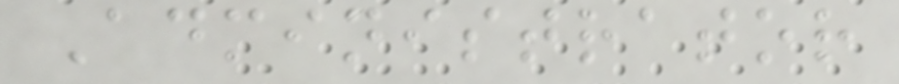Administrator
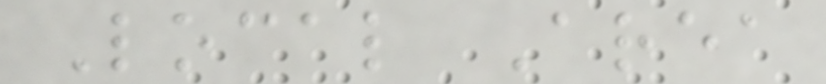Local Area
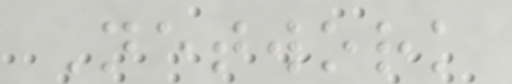Network
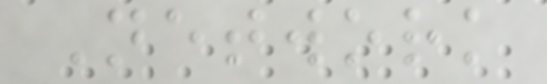Network
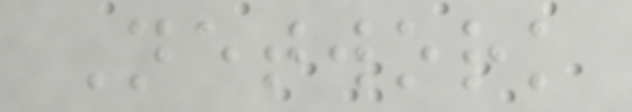Network
